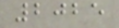2025
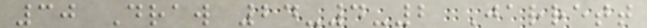30 Draw 24-4-2 Jarrett
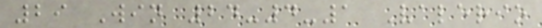29 Win 24-4-1 Valerio
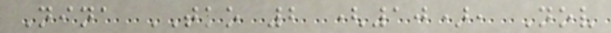Nina TKO 2 (10), Nov
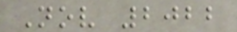Nov 2022
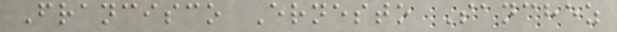Francisco Ernesto Sanchez
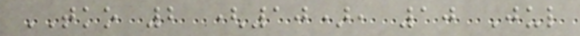TKO 2 (10), 10 Jul
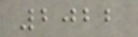2022
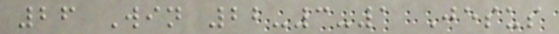26 Win 22-3-1 Jesus
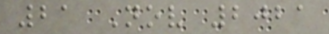21 Nov 2021
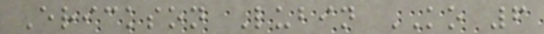Erickson Lubin KO 6
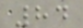84
